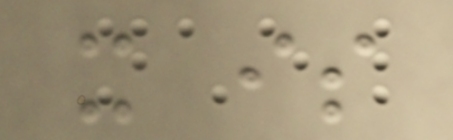it is
